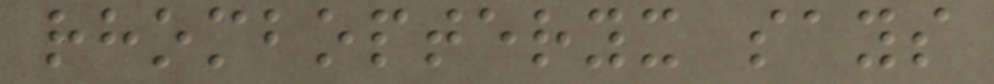rhombopteryx says
